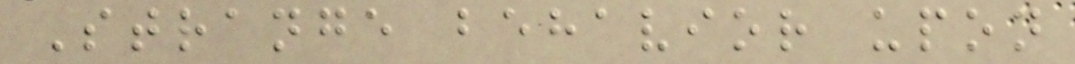Strange behavior upon
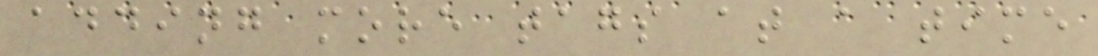adding more tags at a time
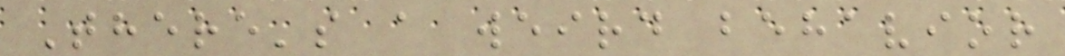There's a weird behavior
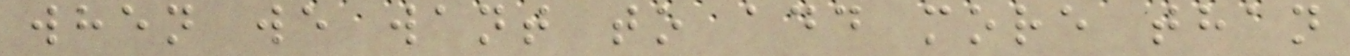when we want to add more than
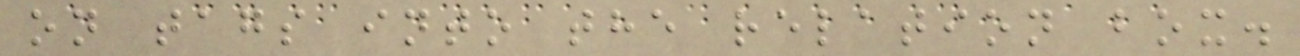on tags into the relation box.
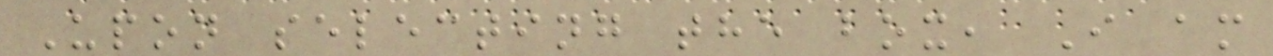Upon selecting the box, I am
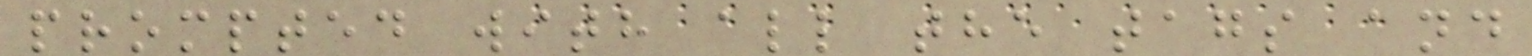prompted with all the tags and
